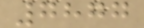7877
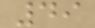49
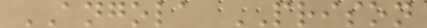ANGOLA PRISON
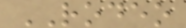RODEO
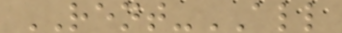RENT-ALL
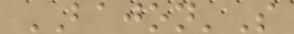BAJON'S
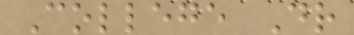College Dr
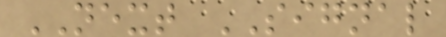NEXT SIGNAL
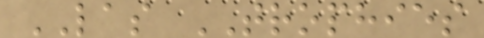LAS TROPHIES
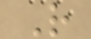R
